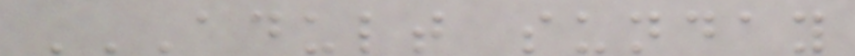ADULT SUNDAY
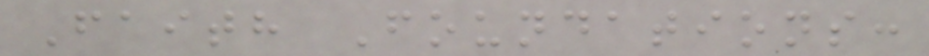Faith Foundations:
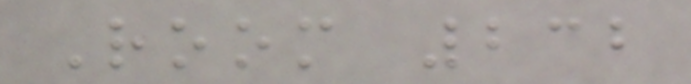Room 232
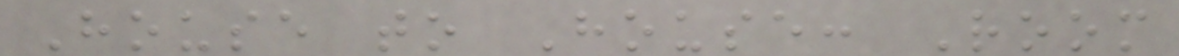House to House: Room
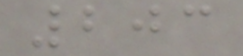203
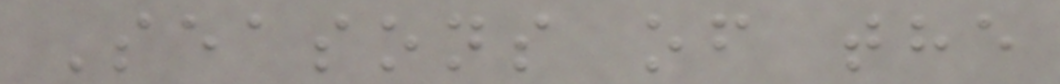Seasons of the
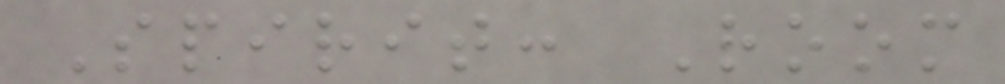Spirit: Room
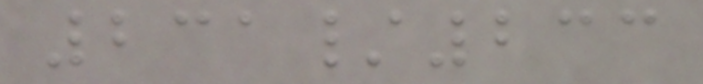231/233
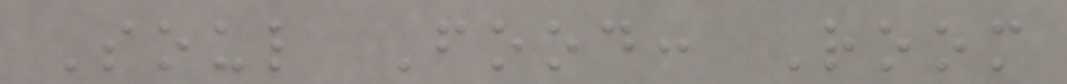Soul Food: Room
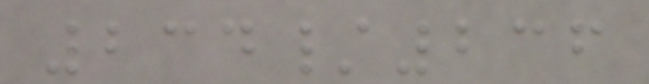234/236
